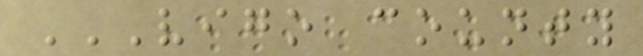VIGO COUNTY
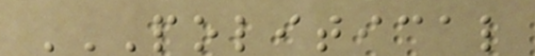POLITICAL
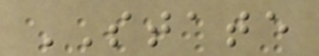STATE
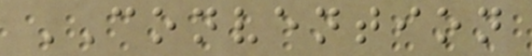CONVENTION
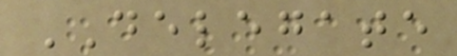DELEGATE
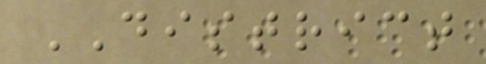DISTRICT
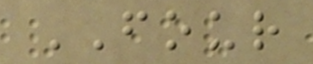FOUR
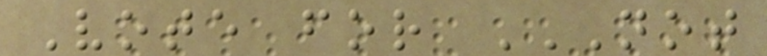Vote for NOT
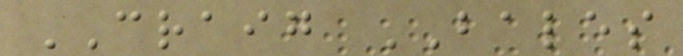CRAIG BALES
